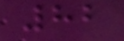82
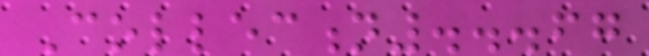Collection...67
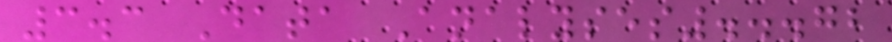3.3 Data Analyses...72
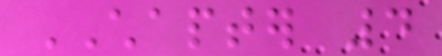CHAPTER 4
